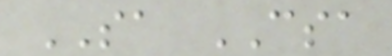SA CSA
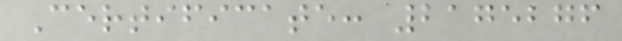Certificate: 2175276
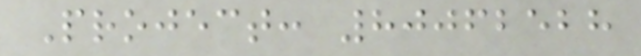Project: 80062528
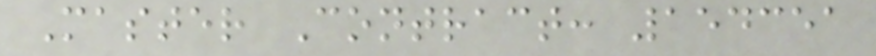Master Contract: 154351
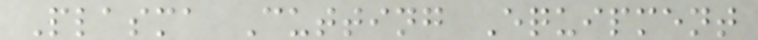Plasma Cutting Equipment
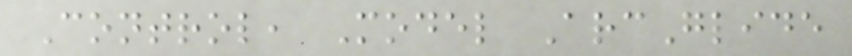Control, Model ArcGlide
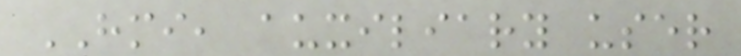HMI, auxiliary user
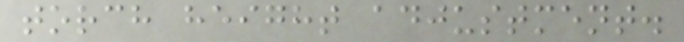torch height adjustment.
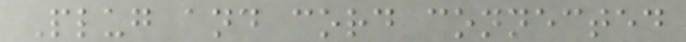Plug and cord connected
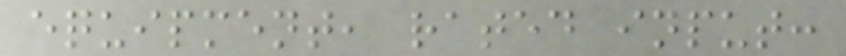equipment, rated input:
